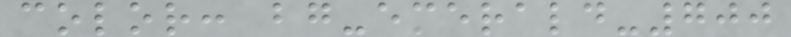color: bg-emerald-700
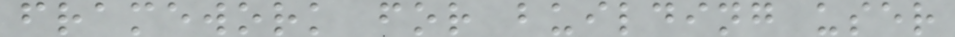framework for building user
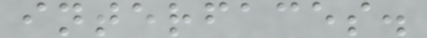interfaces.
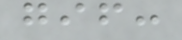gif:
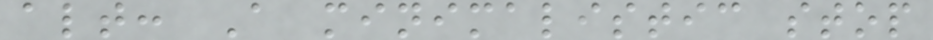alt: A minimalistic stop
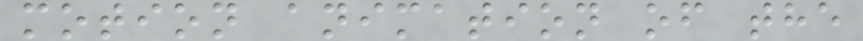motion animation of the
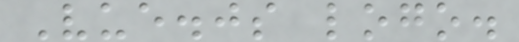Vue.js logo.
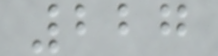227
